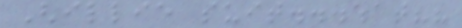Ghillie suit...what??
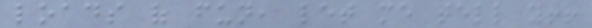loads of fun, let me tell you!!
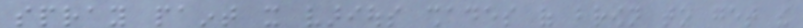spray paint it various shades of brown to get the
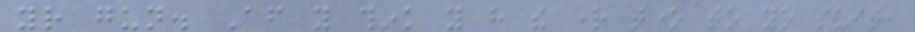your gun. After you think you have the right tone to your suit,
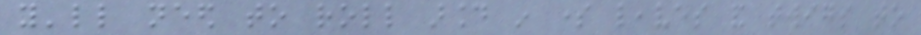you'll need to roll around in some leaves and twigs to
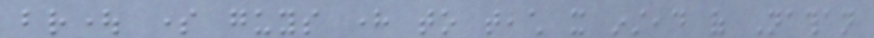brought some guys here to teach it instead of Nathan
